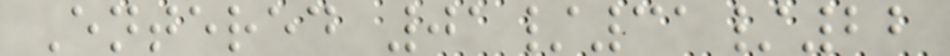Entered 01/31/22
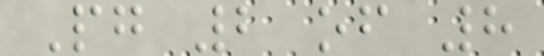Pg 2 of 8
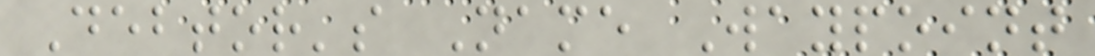Debtor's Name Waypoint
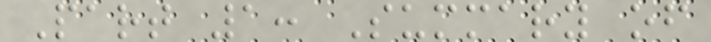Part 1: Summary of
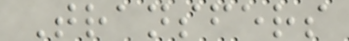Transfers
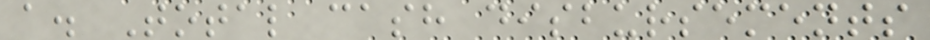a. Total cash disbursements
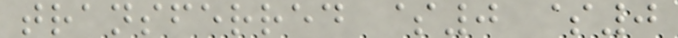transferred $0 $0
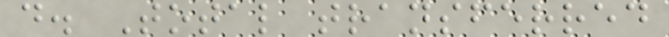d. Total transferred
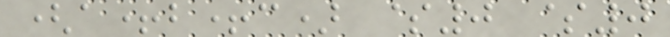(a+b+c) $0 $0
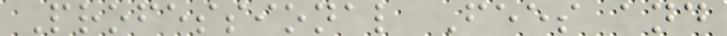Professional Fees and
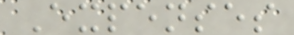Expenses
